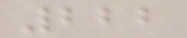222
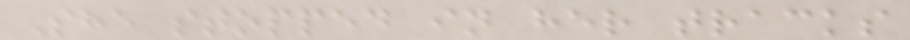She stopped in her tracks
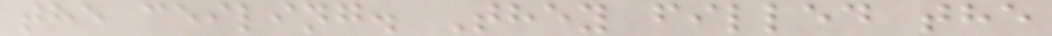the ceiling. They filled the
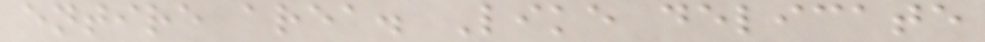entire area. Like delicate
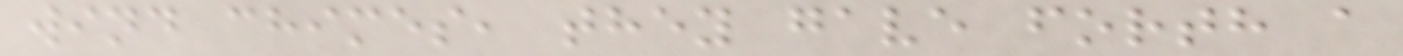wind chimes, they gave forth a
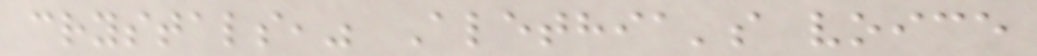crystals," Alethia's voice
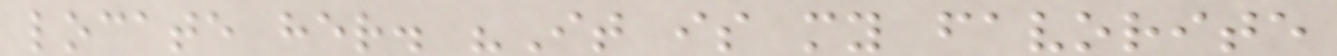locate her. "It is my favorite
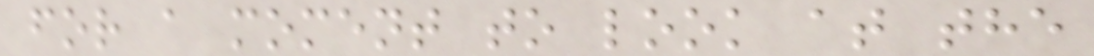for a moment to look at the
